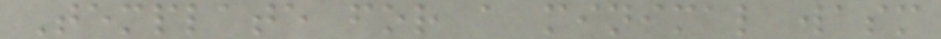Template for a minimal wasm
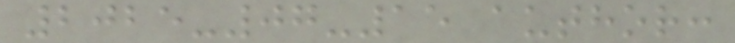2025-07-15 author:
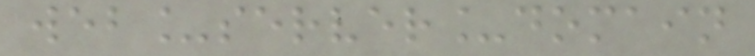web_server_domain
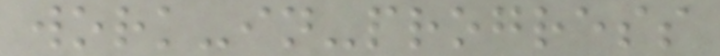work-in-progress
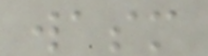wasm
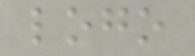logo
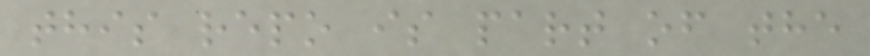this repo is part of the
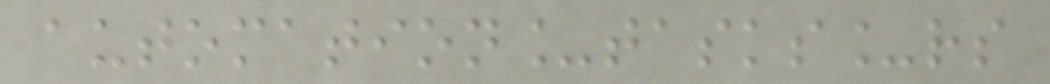automation_tasks_rs
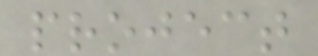project
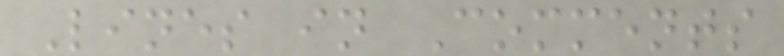Lines in Comments
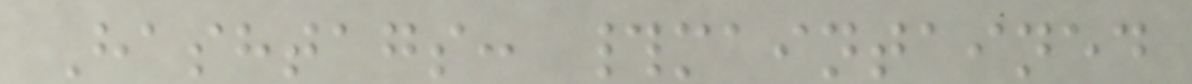Hashtags: #maintained
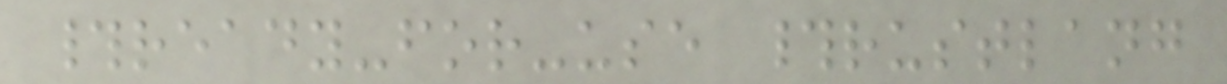#ready-for-use #rustlang
